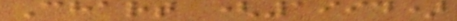Chart (1994)
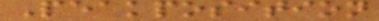Peakposition
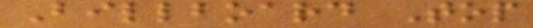Billboard Top
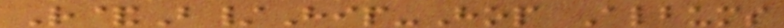R&B/Hip-Hop Albums
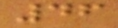46
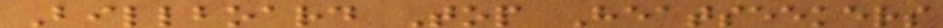Billboard Top Heatseekers
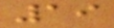19
